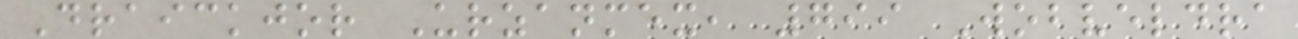Draickjor Urzanmex, 799 Wobveldra
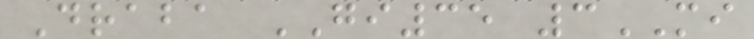Draba GI35 3MI
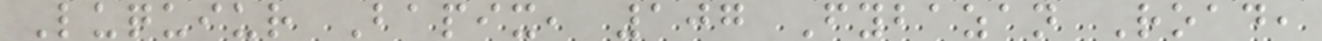Luquiur Bapix, 107 Fybazan Road,
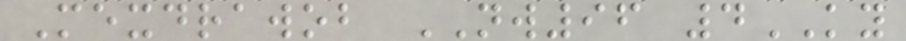Mexdrawob NW96 4KY
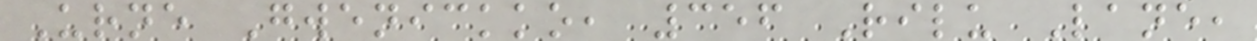Urne Gwenickko, 356 Rilu Lane,
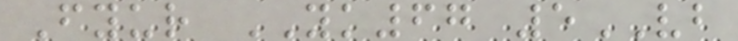Fyur YK67 5VB
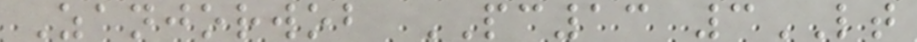Zanjorwob PC13 3LT
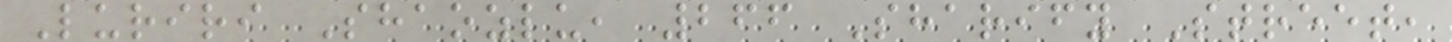Luriri Shaozlu, 266 Sharify Street,
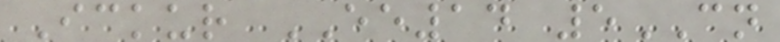Ickur EE14 5CN
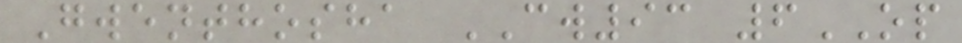Gwenthosha CW93 6OP
